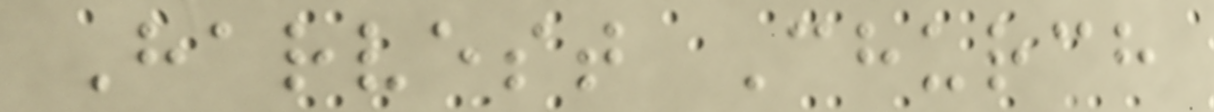Harvest Church
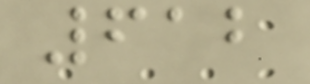612
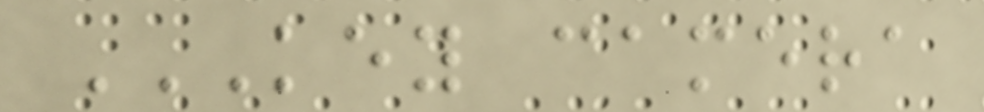KEY CAMERA
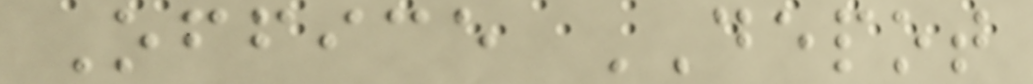Office DEPOT
